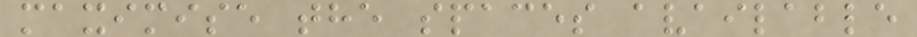maximise the spaces available
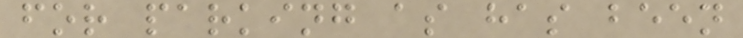for parking as has been
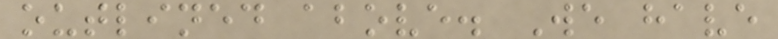outlined above. We have
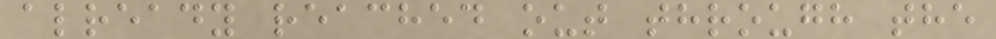already reached out through the
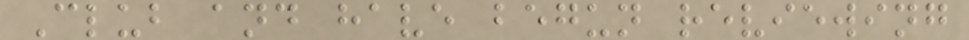Club and have begun reviewing
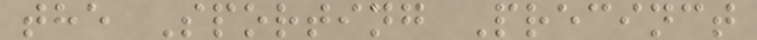the Sporting Precinct
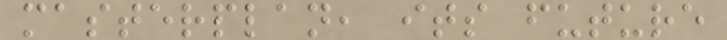masterplan, its future
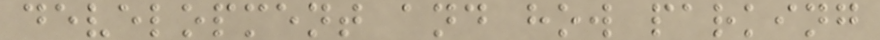development and how parking
